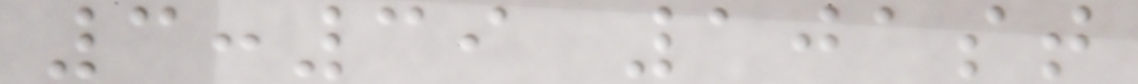3:39 101st
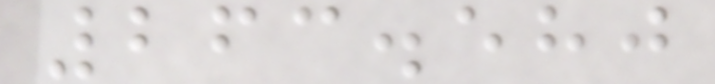263.580
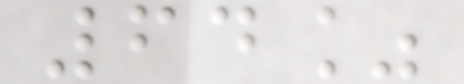64%
